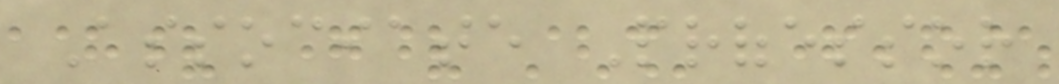Associate Professor
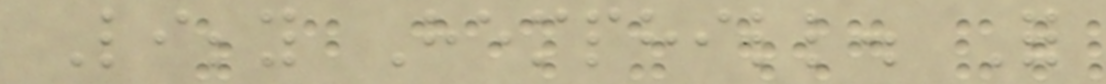Libby Hemphill. For
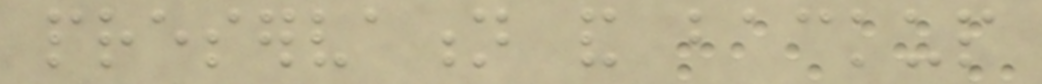preservation and backup
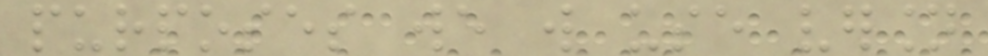purposes we will use version
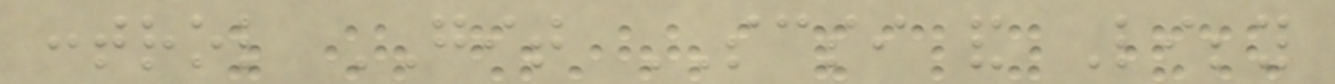control GIT SCSI and Libby
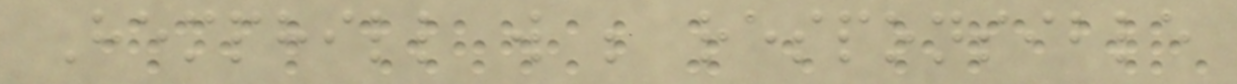Hemphill will be responsible
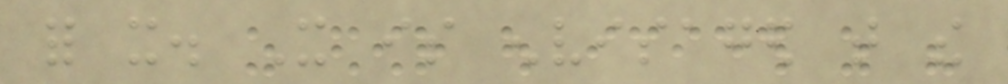for it. It is envisaged that the
